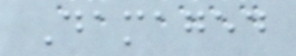Damaged
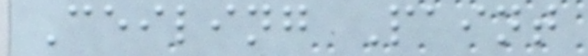Ceiling Paint
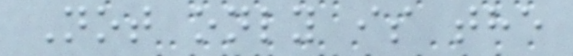Not only is the
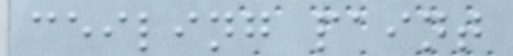ceiling paint
